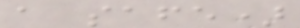a safe)
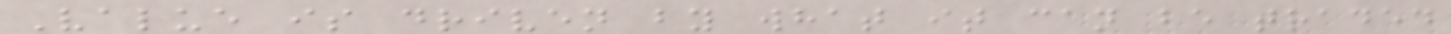Value is driven by what it can be traded
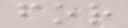for
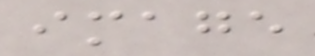image
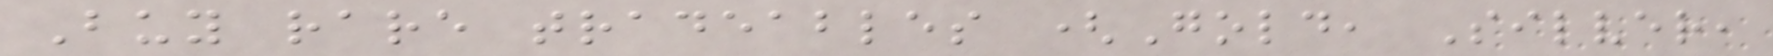Buy rare tradeables (Gold, Silver,
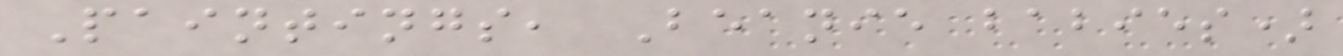Paintings, Beanie babies)
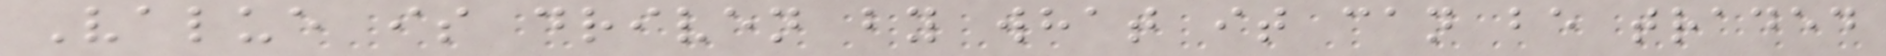Value is driven by what it can be traded
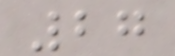27
